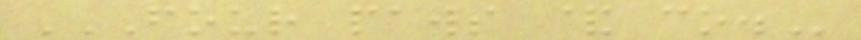FOUR PAWS & CO.
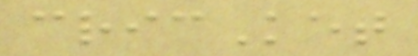cricKet
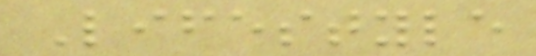Lifestyle
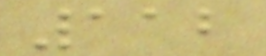112
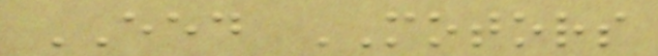EED MOTORS
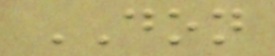DON
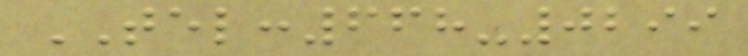TEL:668-0299
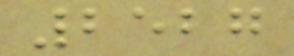2527
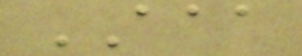AAA
